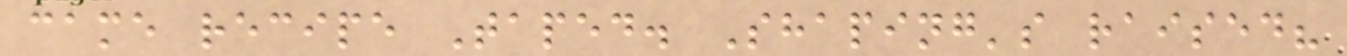came recipe Taped. Shaping's raised?
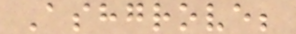Ashgrove;
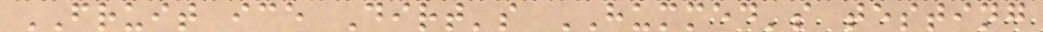FRUIT ice Dirt's HUMMED's testing
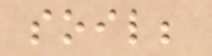soil;
